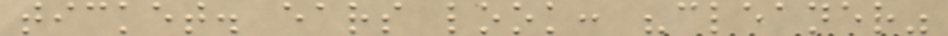ticket. ears look: "cleaner"
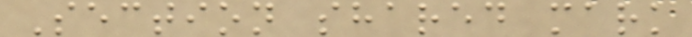Section shared mark
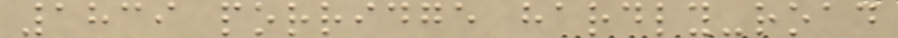1839 porridge hardly-road
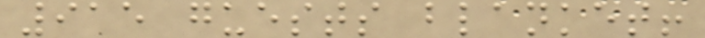915 guests blanket!
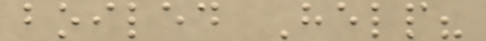boiled Help?
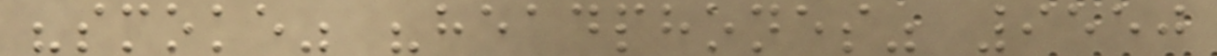"smoke" "headphones" 9550
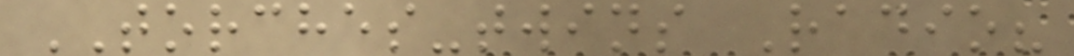TORCHES-twins Radio?
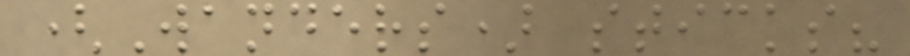(Wanders) sticks?
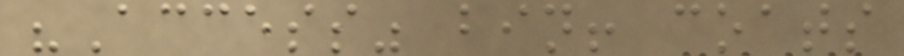"Access" bin! coats
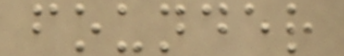founder
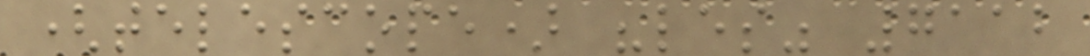(telescope) "les" 7112
